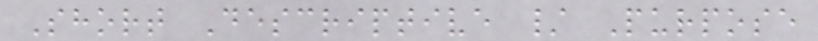Short Descriptive / Purpose
